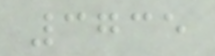3735
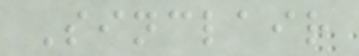Sinclair
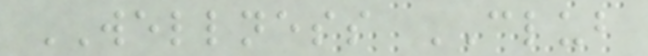WELLNESS CLUB
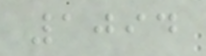1094
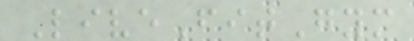LiveFitGym
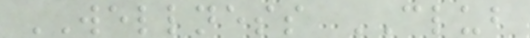WELLNESS CLUB
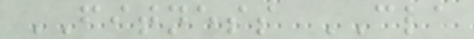FITNESS CLA
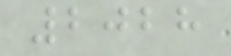2028
